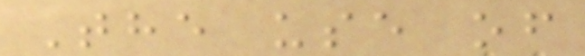The use of
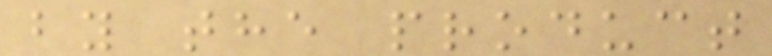by the product
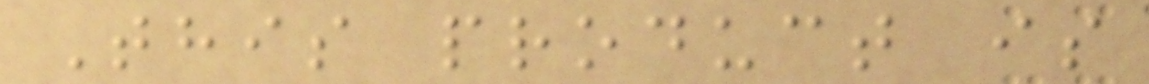This product is
